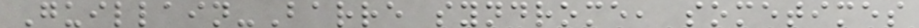Guillain-Barre syndrome, sometimes
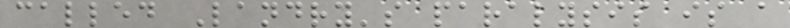called Landry's paralysis is a
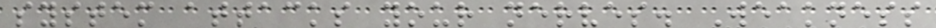system attacks your nerves. Weakness
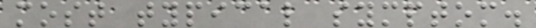most typical symptom.
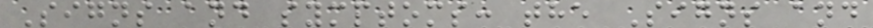Signs and symptoms: the Signs and
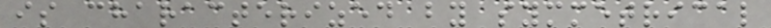is characterized by symmetrical
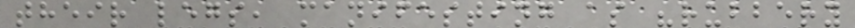their legs, manifesting as "rubbery
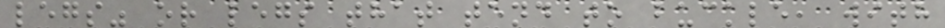legs" or legs that tend to buckle, with
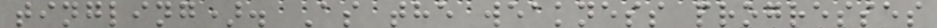tingling). As the weakness progresses
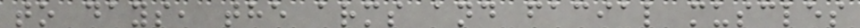to days, the arms and facial muscles
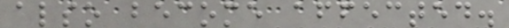also become affected.
